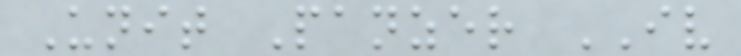Unit Panzer IV
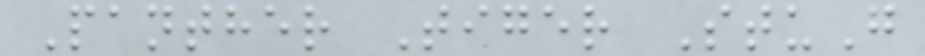Panther Tiger StuG
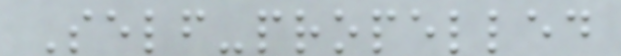Self-propelled
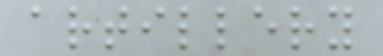artillery
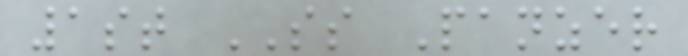1st SS Panzer
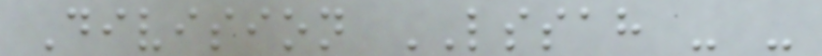Division LSSAH - -
